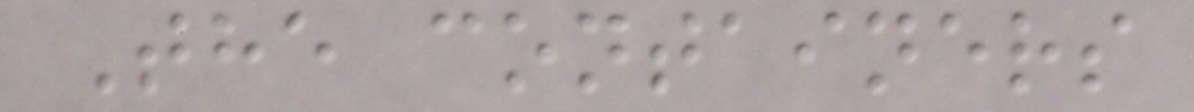The containers
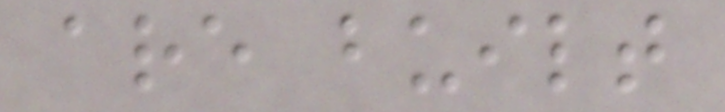are built
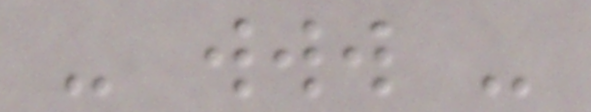- www -
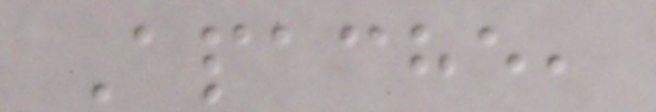Apache,
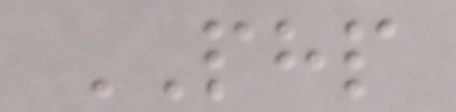PHP
